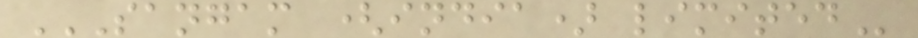SANGAM (INDIA) LIMITED
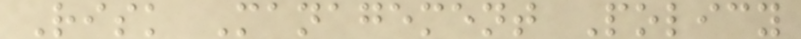Risk Management Policy
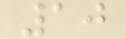10
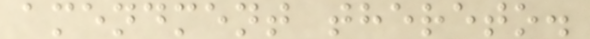amendment thereto.
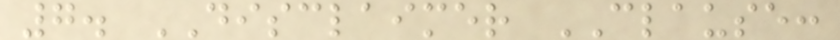7. DISCLAIMER CLAUSE:
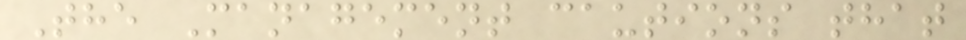The Management cautions that
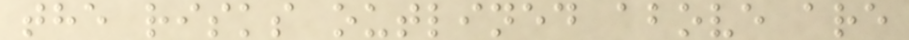the risks outlined above are
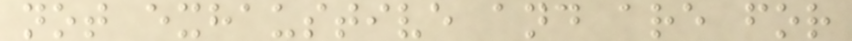not exhaustive and are for
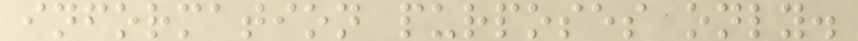information purposes only.
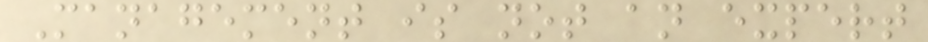Management is not an expert
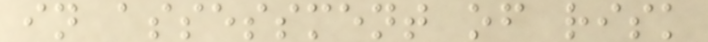in assessment of risk
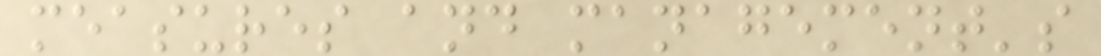measures and management's
